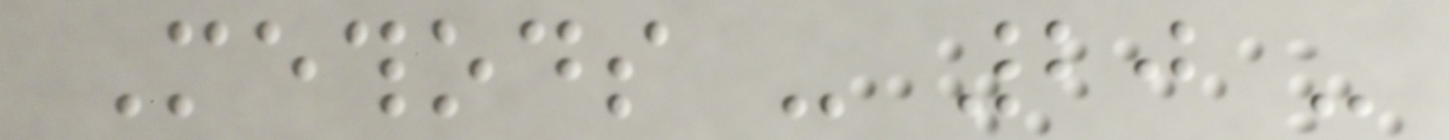Methods - 20 -
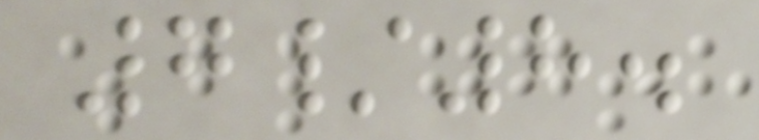7/8.
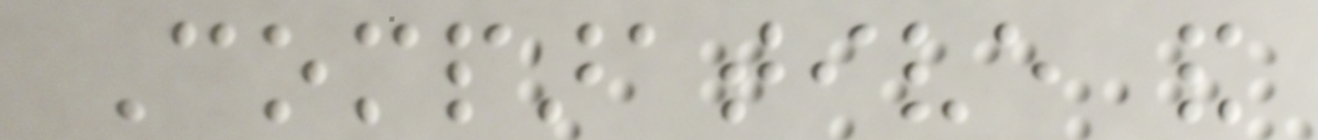Comparative and
